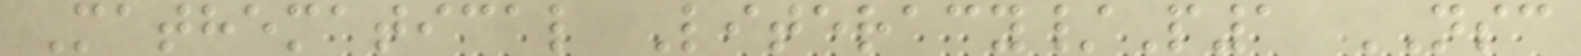Mathematical Literacy/P1 NSC
